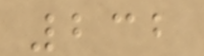232
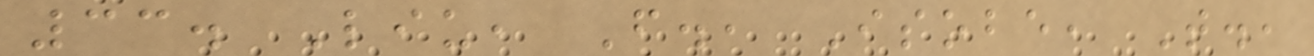33. Liu, F., Isobe, T.,
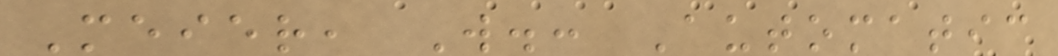Meier, W.: Automatic
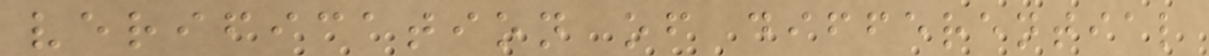verification of differential
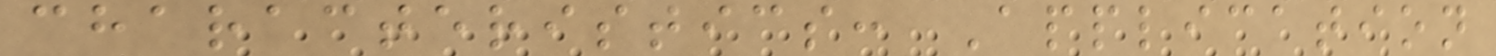characteristics: Application
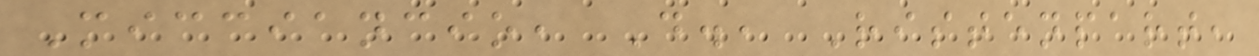Micciancio, D., Ristenpart,
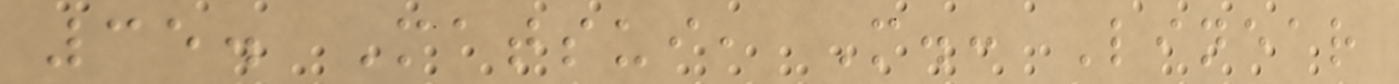35. Matsui, M.: Linear
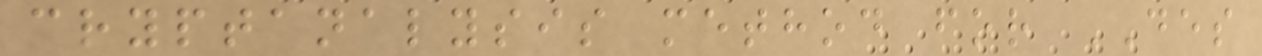cryptanalysis method for DES
